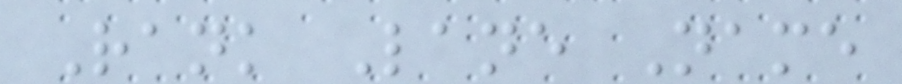Rank Lane Name
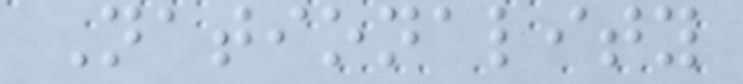Nationality
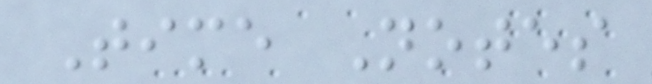Time Notes
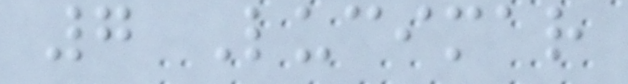7 Lucimar
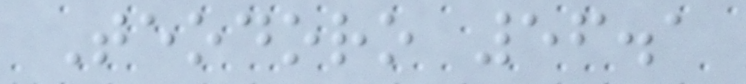Teodoro 56.1
